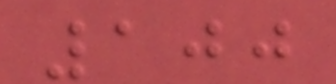100
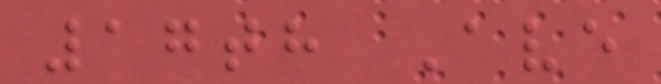17th Ave
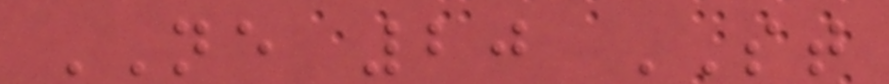NE 20 ST
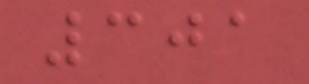301
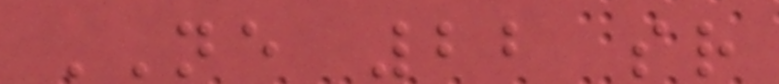NE 22 sr
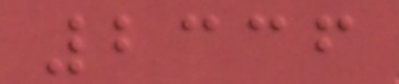2336
